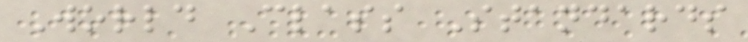World Class Standards
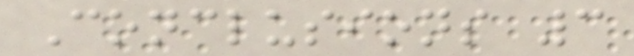Conclusions 3
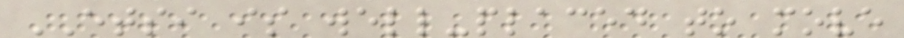ETSI is well-placed to move
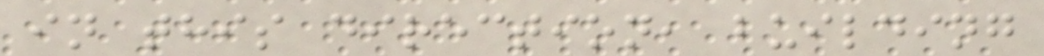in this direction, building
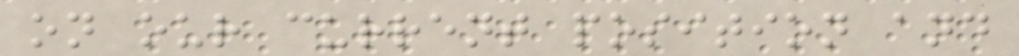on our current position and
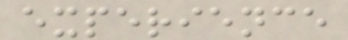experience
